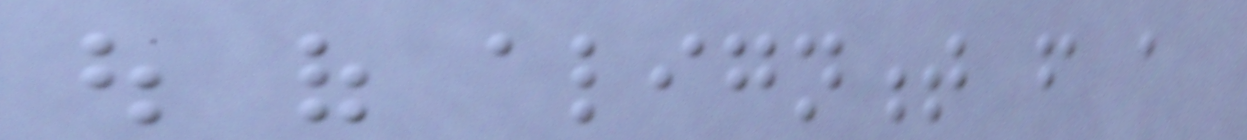out of alignment from a
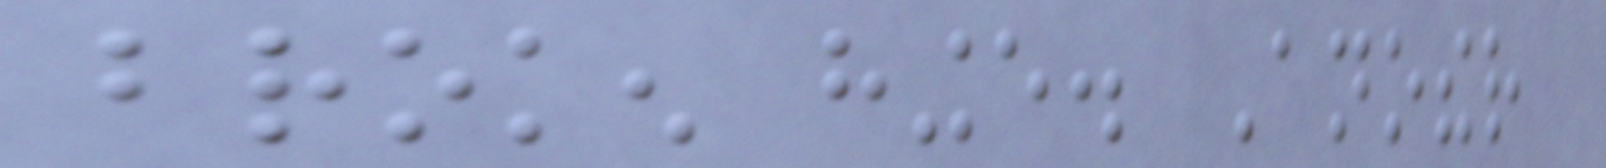broken hinge. Another
